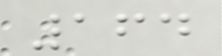164
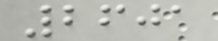2601
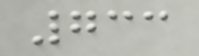733
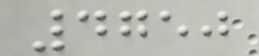4750
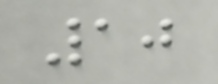10
